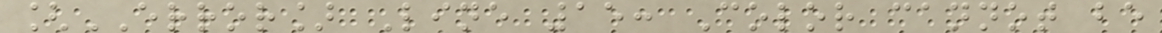[ERROR] Line 15: Color cannot be
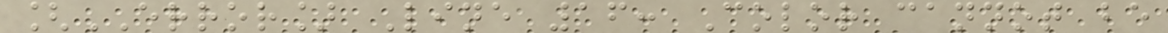[ERROR] Line 16: Color cannot be
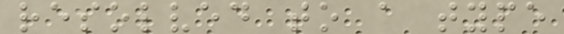resolved to a type
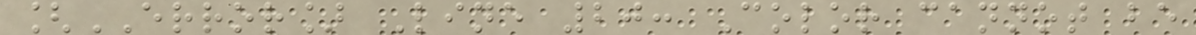[ERROR] Line 20: Color cannot be
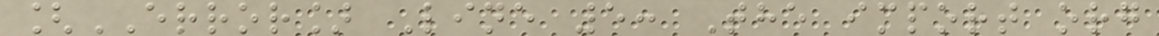[ERROR] Line 5: The import org
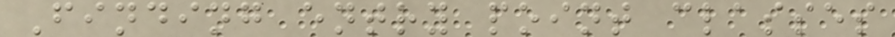Finding entry point classes
